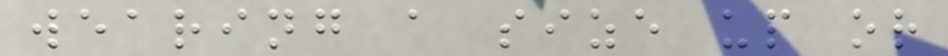wearing a size up or
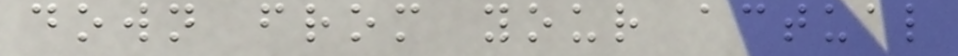down from your actual
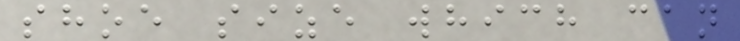shoe size which can
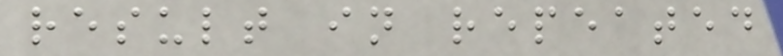result in repeated
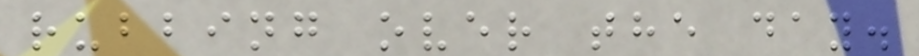rubbing over the day.
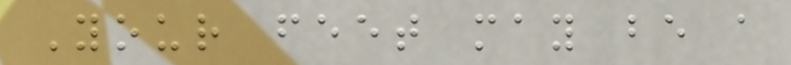Your feet may be a
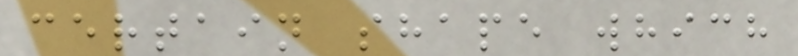certain shape which
